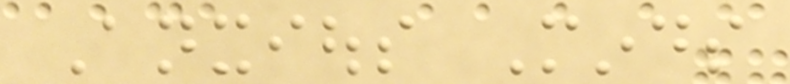Anxious Minds
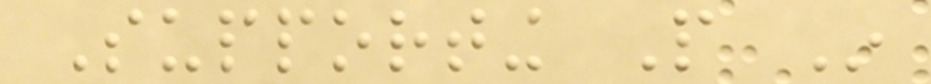Supporting People In
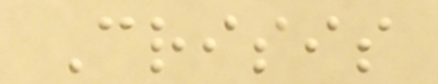Crisis
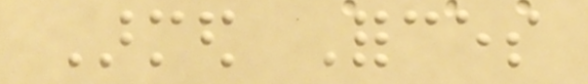Armed Forces
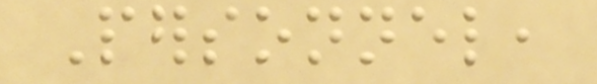Personnel,
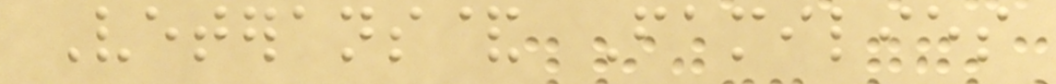Veterans& Families
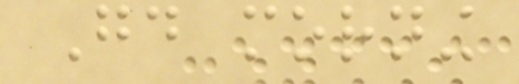Good morning
